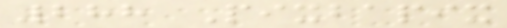288 Pixbapix
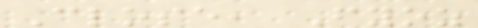Close, Fyoz
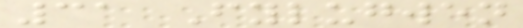31 Fylugwen
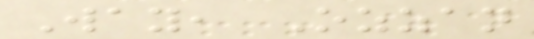Way, Ozzan
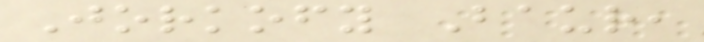Jorkofy Baur,
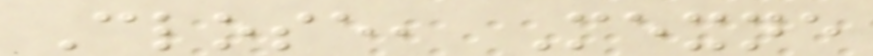Close, Mexne
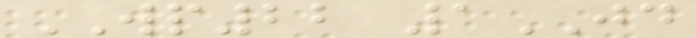WP22 1JD
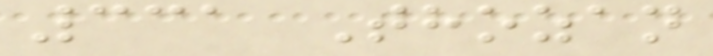331 Thozan
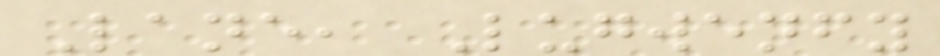Lane, Lugwenfy
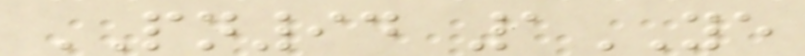PN94 1YE
